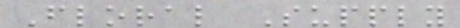Floral Supply
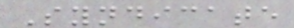Syndicate
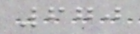670
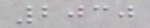2030
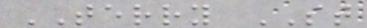TERRY ST
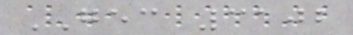GEC 3102
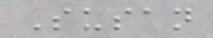Susan
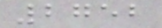2752
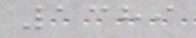1389
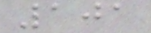101
